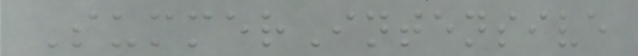SummerIntensive
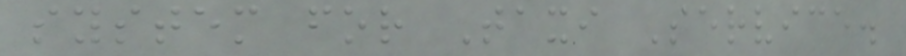system for Taxi Service.
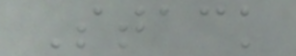Stack
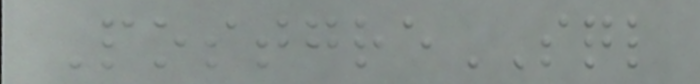PostgreSQL
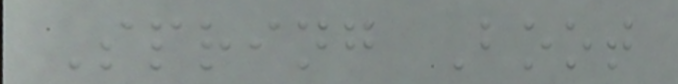Spring Boot
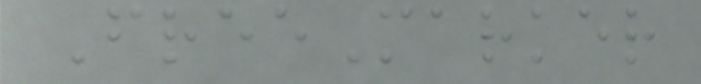FreeMarker
